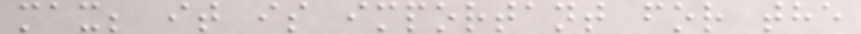max; it is important for the
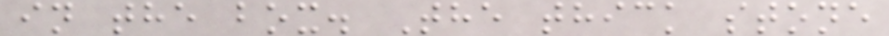in the box. The thick stone
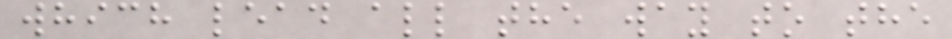which lead all the way to the
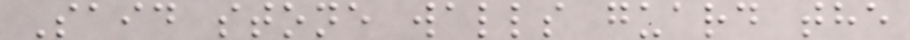Said stone walls guard the
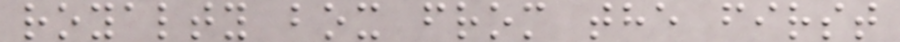royalty box from the first
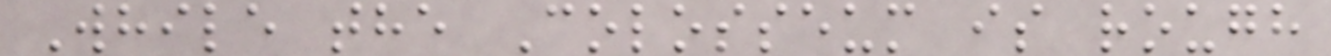While the Colosseum is rough
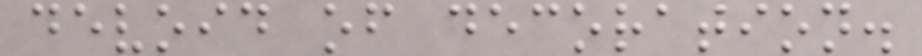devoid of decoration.
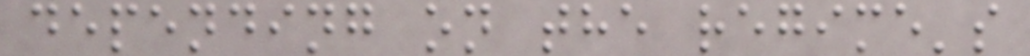depending on the regime's
